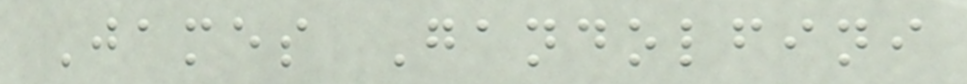James Gandolfini
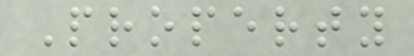Property
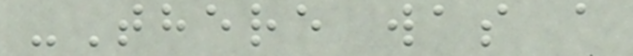-There was a
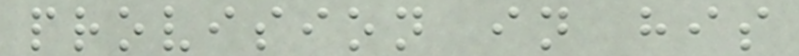provision in his
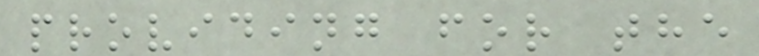providing for the
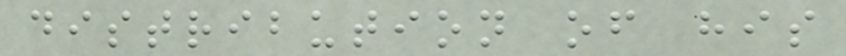distribution of his
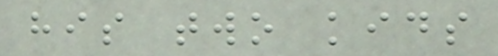his two kids
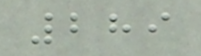289
